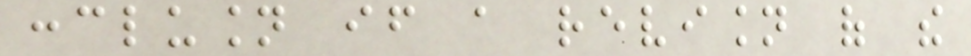conclusion if a revision of the
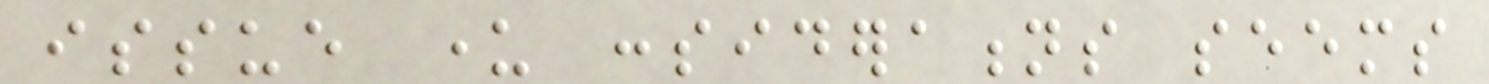issue under considerations seems
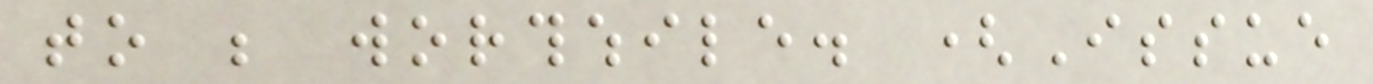to be worthwhile. (Issue
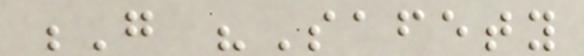G "Safety
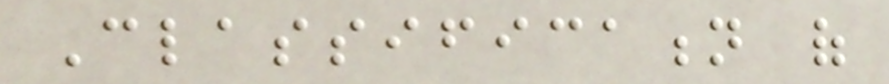Classification of
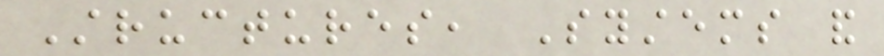Structures, Systems and
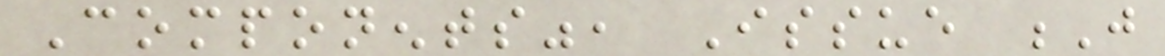Components", Issue J
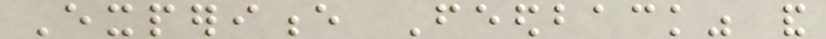Experience Feedback" and
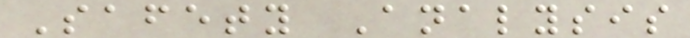Safety Analysis
